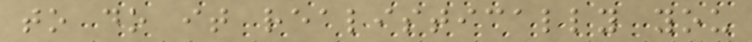to do it realistically you
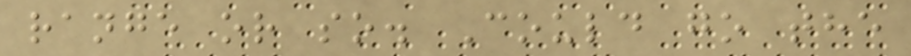range or so. Could go the
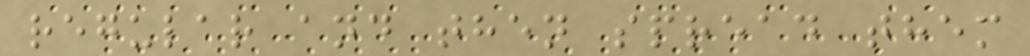regular and then spread them
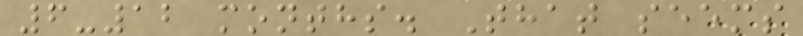6-12 months. That seems
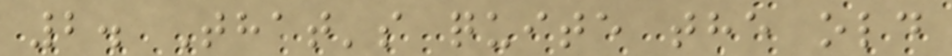2. That's quite the old
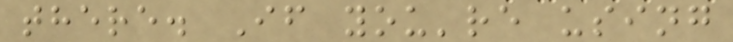there. If you're using
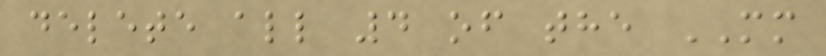delete all 4 of the MM
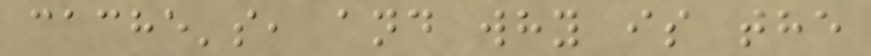cache's, and why is the
